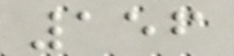156
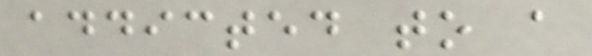addicted to a
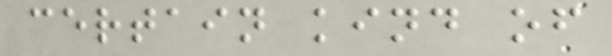certain kind of
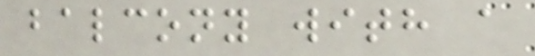balcony with a
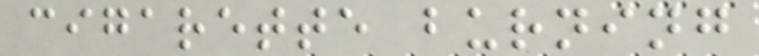cigarette burning
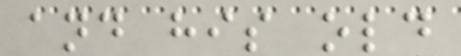and his old
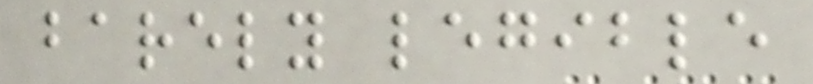barely legible
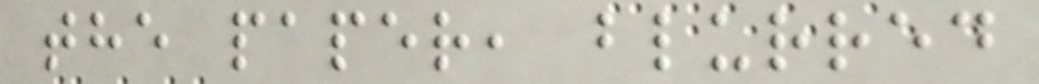the paper, blurred
